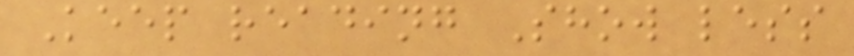Keep reading Show less
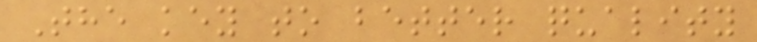The key to better quality
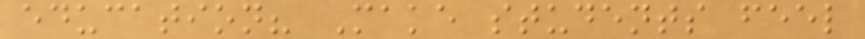education? Make students feel
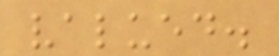valued.
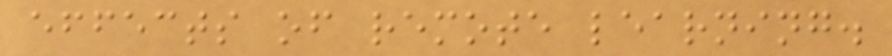effects of remote learning.
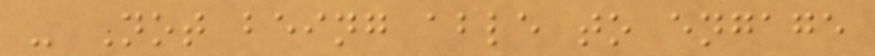- Not being able to engage
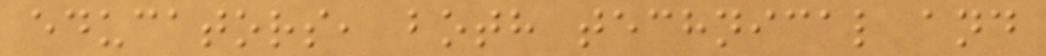educators, both technical and
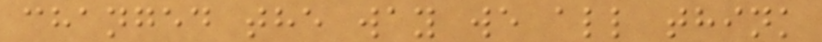changed the way we all think
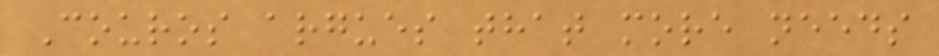Couros argues that more needs
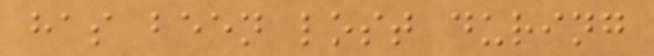has been lost during
